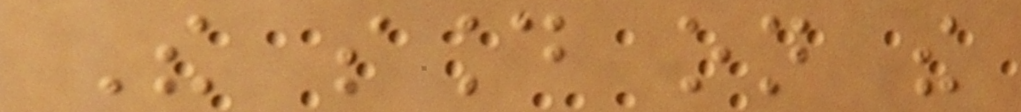The sound on the
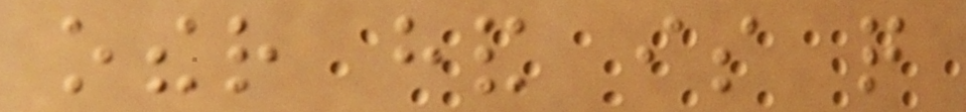other hand is quite
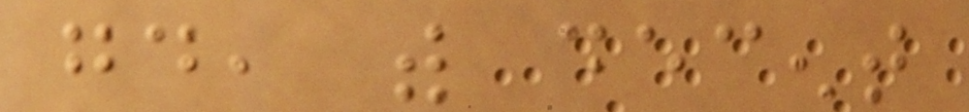good, with decent
